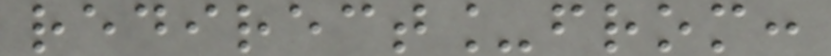redirect_from:
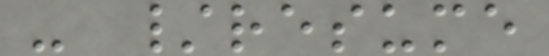- /resume
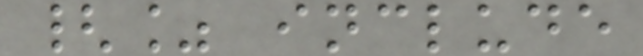{% include
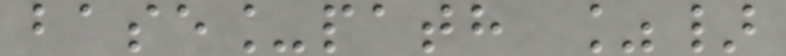base_path %}
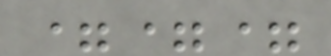===
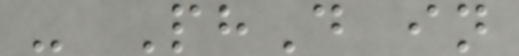- PhD in
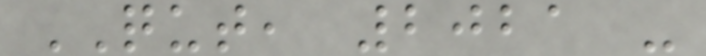QUT, 2021 -
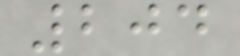204
